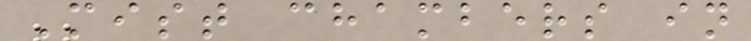Mist chambers in
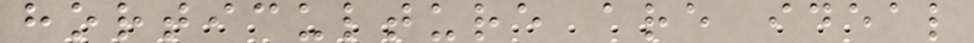horticulture are ideal
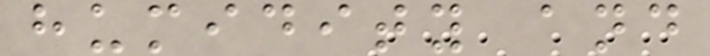humidity and
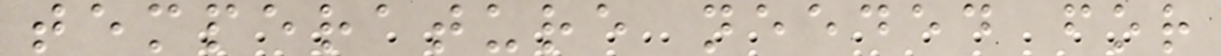temperature needed for
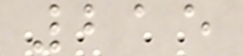215
